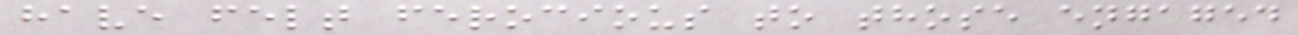have felt ferocious to those engaged
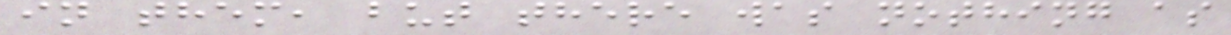in them, but there was nothing as
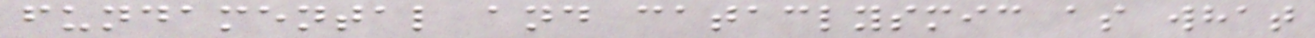fundamental and cataclysmic as what
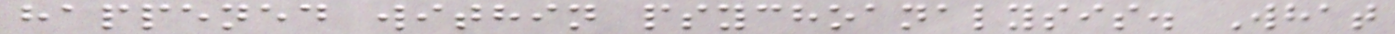happened within psychoanalysis. What
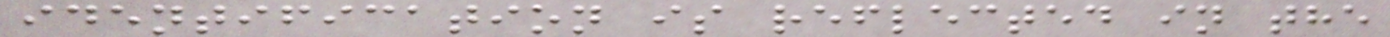identification is reflected in the
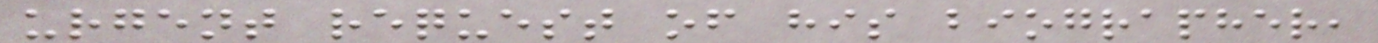urgent request of his biographer,
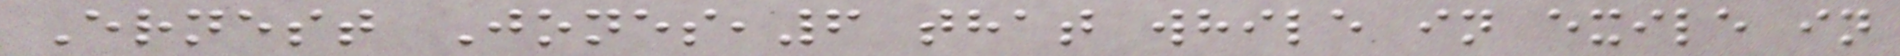Ernest Jones,6 that while in exile in
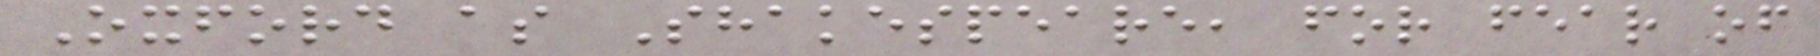Oxford as Shakespeare, for fear of
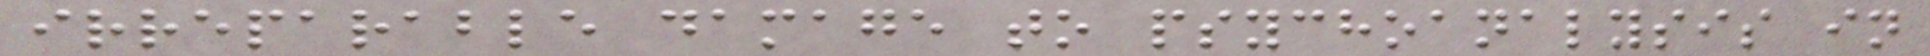irreparable damage to psychoanalysis in
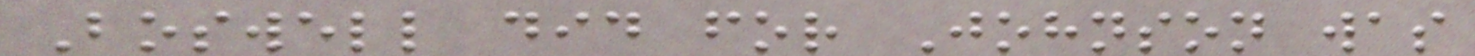Boswell did for Johnson was
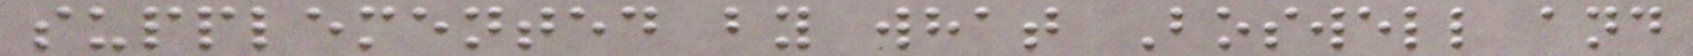supplemented by what Boswell and
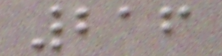216
